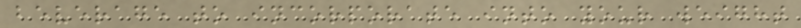beverage to incorporate into your weight
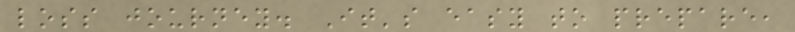loss journey. It's easy to prepare,
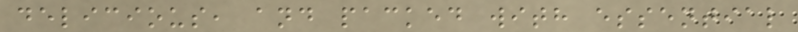delicious, and packed with essential
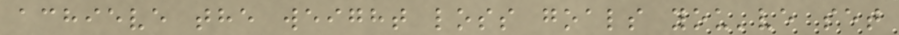achieve the weight loss goals you've set
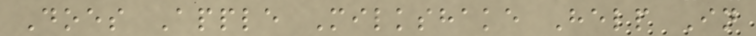Does Apple Milkshake Help In
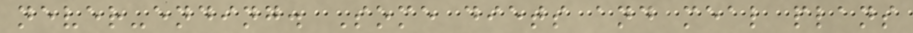never-ending. Some diets and meal plans
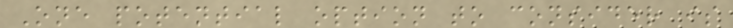One potential option to consider is
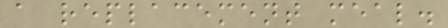a replacement meal.
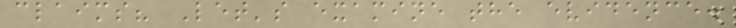claims? Let's examine the evidence.
